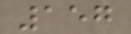157
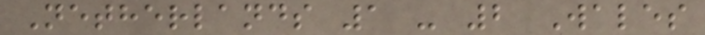Netherlands 1 - 2 Wales
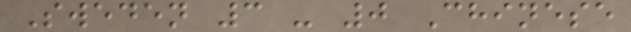Sweden 3 - 0 Chinese
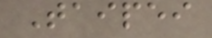Taipei
